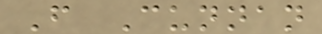From Cunnan
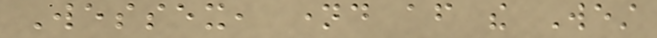Wessex, named after the West
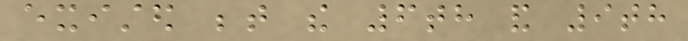existed between the 6th and 9th
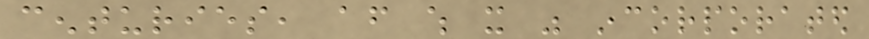centuries, after which it was incorporated
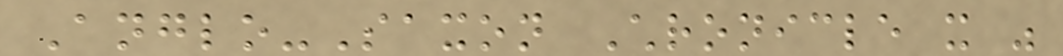Anglo-Saxon Chronicle it was
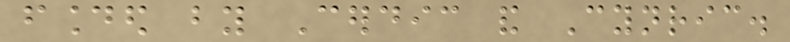founded by Cerdic and Cynric.
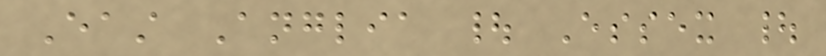East Anglia | Essex |
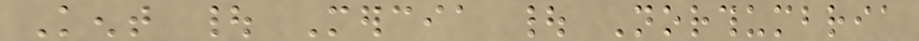Kent | Mercia | Northumbria
